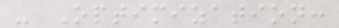- Optimization:
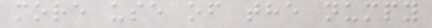more use of the numpy
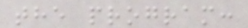the program:
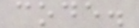code.
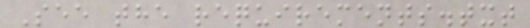See the requirements.txt
